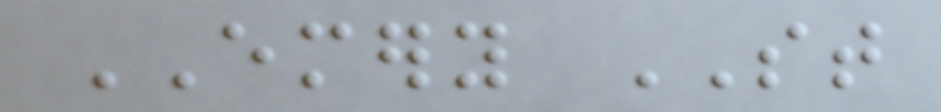EMERY ST
